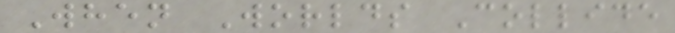When Worlds Collide
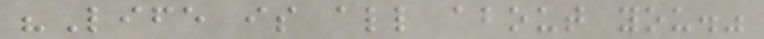"Life is all about you."
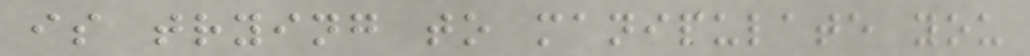is trying to manipulate you
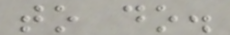to do.
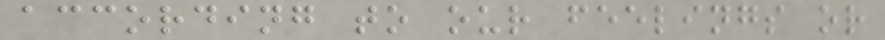according to our feelings or
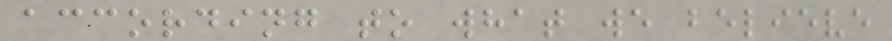according to what we believe
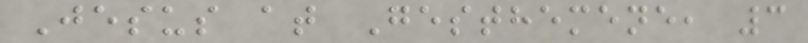Jesus at Gesthemene, 3
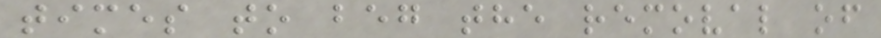times to beg the removal of
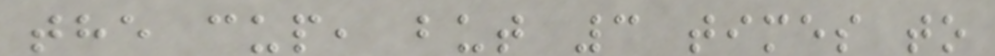the cup, but 3 times to
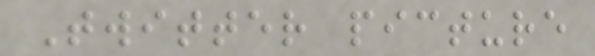Twitter picture
